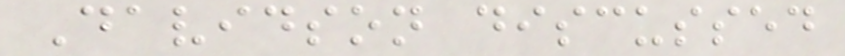Davidson discussed
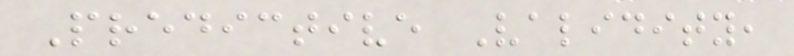Predictive Validity,
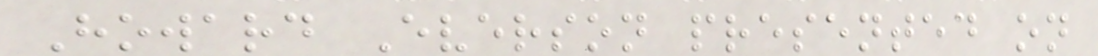Howard Everson presented on
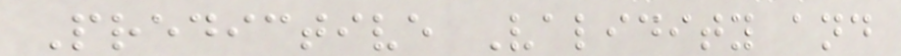Predictive Validity and
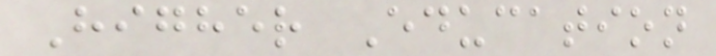Higher Education
